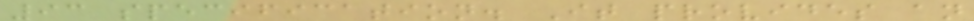93 specification. It provides an
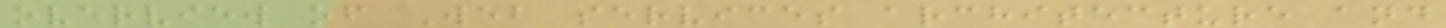overview of Web services architecture and
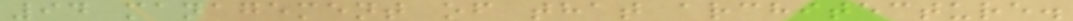94 management of that architecture.
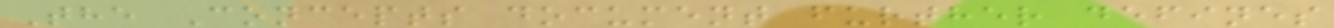The Concepts document further defines
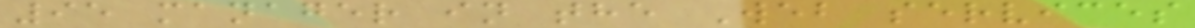95 manager in the Web services
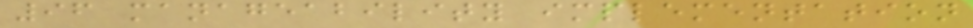96 manageability implementation
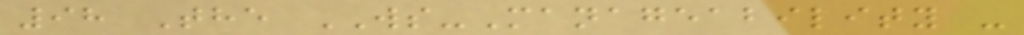98 The WS-Manageability -
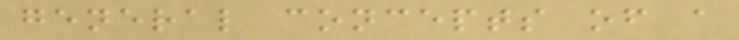general concepts of a
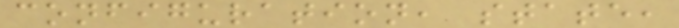configuration, state,
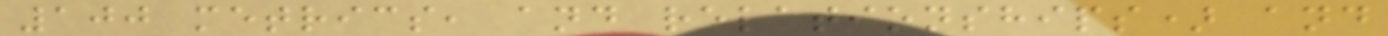100 metrics, and relationships) and
